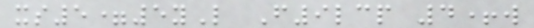xs5=5yL F9lcp 4+w
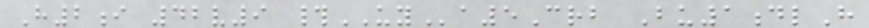H2i 42v9 #UYa5Crb Bu1dlH
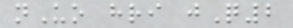nUo hri jQ2
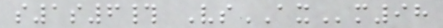s1s6# VsAXm98
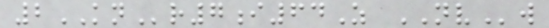2KNr7i64Z NVw
